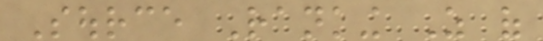Source Ranking As of
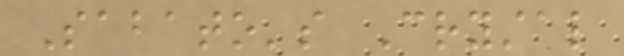Sabato's Crystal
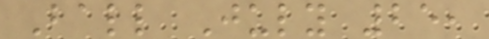Ball July 25,
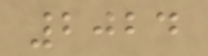2024
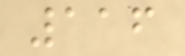116
